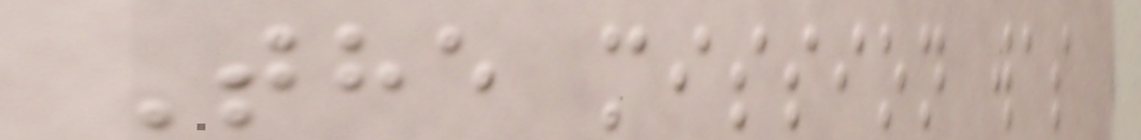The mission was
